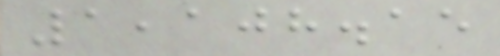1,108.15
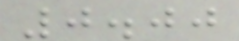0.00
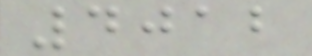4012
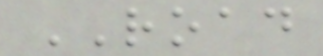ROAD
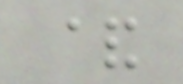&
